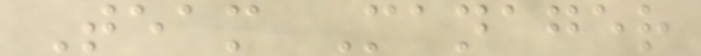Team Manager
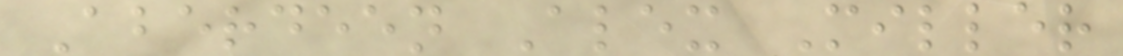Aberdeen Alex Miller
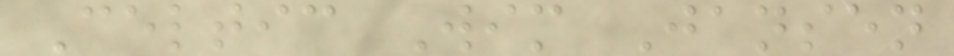Celtic Wim Jansen
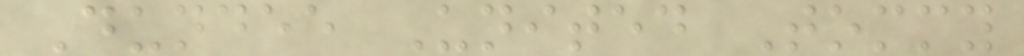Dundee United Tommy
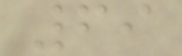69
